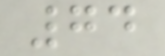74
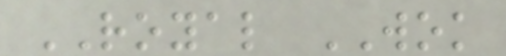ROYAL WOK
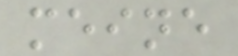meine
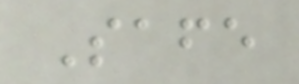Safe
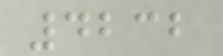4232
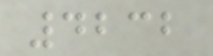4232
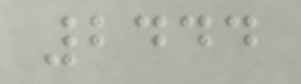2444
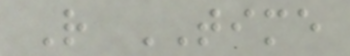R TIME
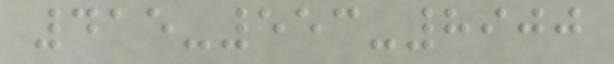415-553-8900
